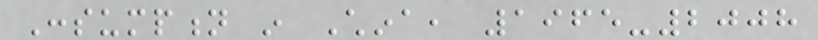Consumption in China, 1965-2008
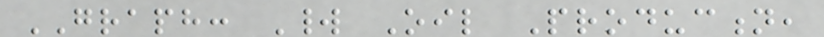GRAPH: World Oil Production,
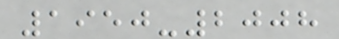1950-2008
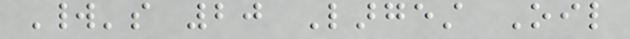World's 20 Largest Oil
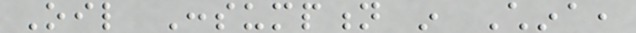Oil Consumption in China,
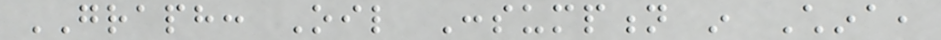GRAPH: Oil Consumption in China,
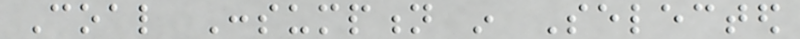Coal Consumption in Selected
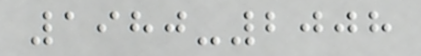1980-2008
